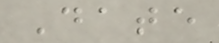Date
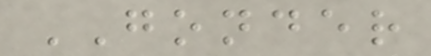GONDER
